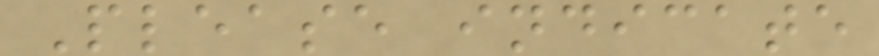Please indicate
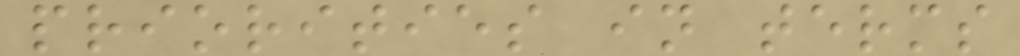priorities in terms
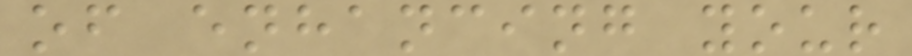of enhancing your
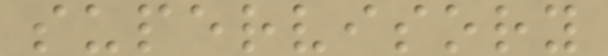supervisory
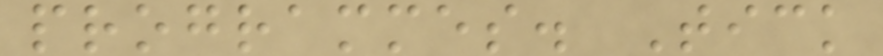programmes. Tick
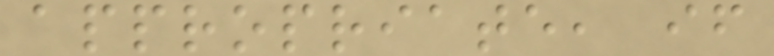appropriate, if
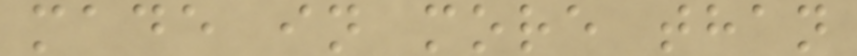made in more than
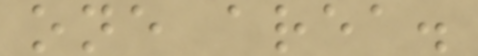one area.
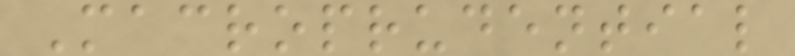Macroprudential
